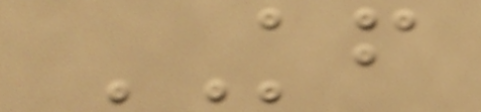KF
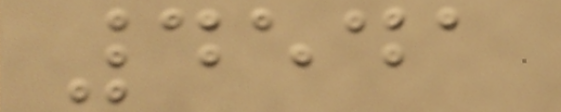4541
